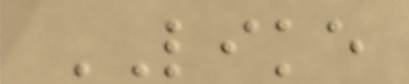LIKE
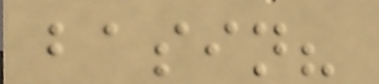basin?
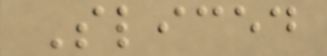Sliced
